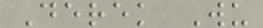Derek Wu
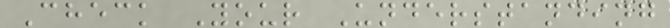Check Your Understanding
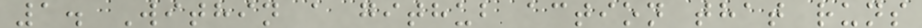1. Within a github action that runs
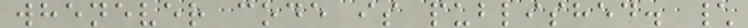whenever code is published. \
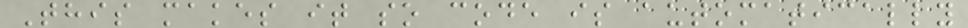This makes it so code is automatically
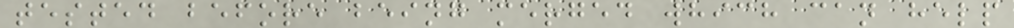tested before being merged which can help
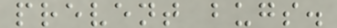prevent bugs.
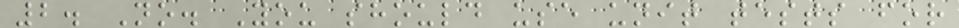2. No. You should use unit tests for
